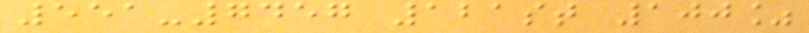551-7457 121st 100%
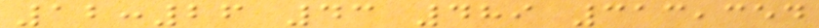12:26 43 489 313,354
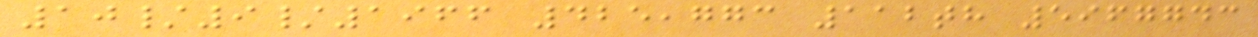10/9/1966 425,773 112th 5967743
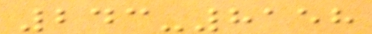243-8158
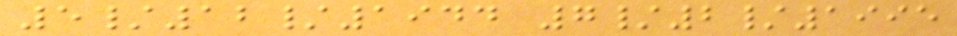5/12/1944 7/2/1995
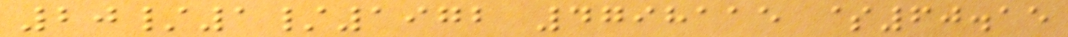20/1/1972 4798115 $60.15
